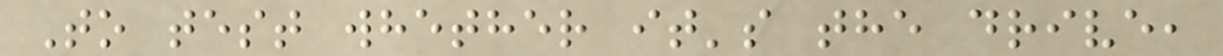To test whether it's the drive,
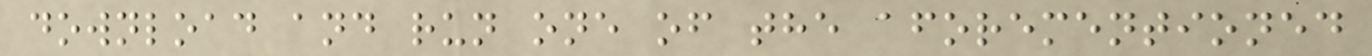download and run one of the aforementioned
